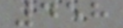458
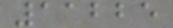11225
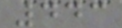443
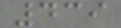439
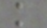k
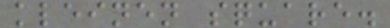kleinen square.
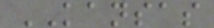KANSAS
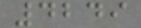4249
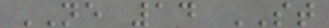NE 14 ST
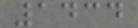1434
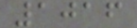1016
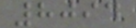8094
